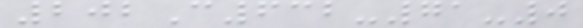202C632-71-0
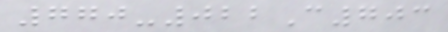770-022C703
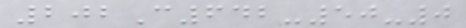202C642-50-0
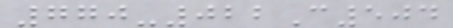770-022C504
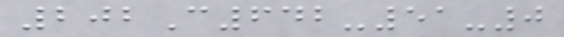202C642-51-0
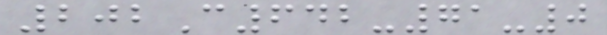202C642-71-0
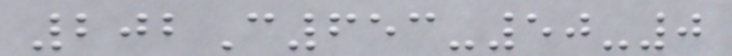202C653-50-0
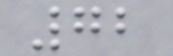72
